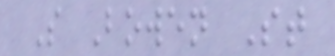S Bowen St
